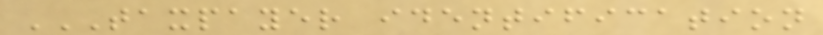TAXPAYER IDENTIFICATION
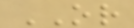OR
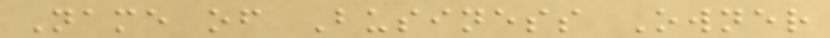Name of Business Owner
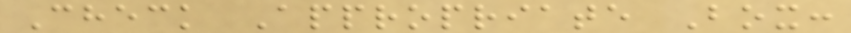Check Appropriate Box:
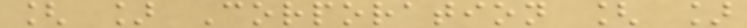[ ] Corporation [ ]
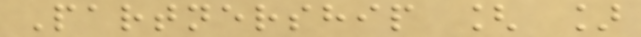Partnership [ ]
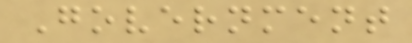Government
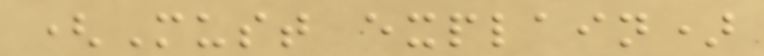(Must explain)
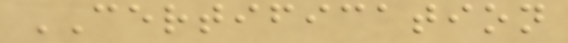CERTIFICATION
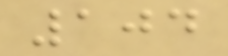104
